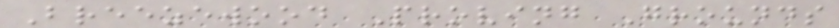Breezewood Proving Grounds
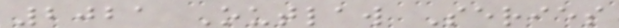2021 Outlaw Series
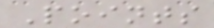Points
